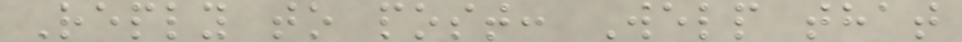Reply to post: Welp that
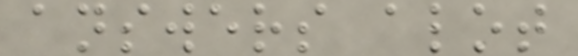answers alot
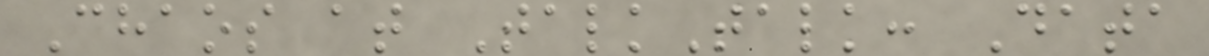Chaos at TalkTalk: Data
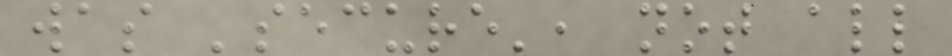was 'secure', not all
